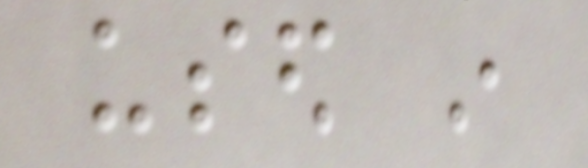used in
